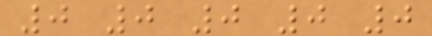0 0 0 0 0
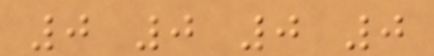0 0 0 0
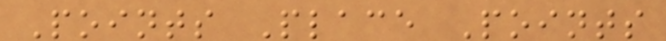Points Place Points
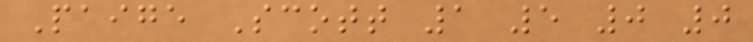Paige Scott 1 5 0 0
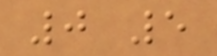0 5
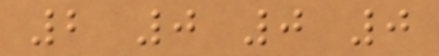2 0 0 0
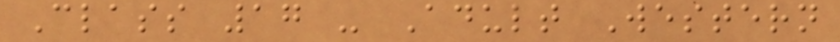Class 17 - Adult Western
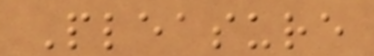Pleasure
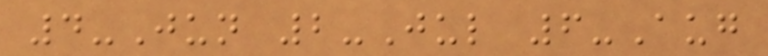4-Jun 2-Jul 6-Aug
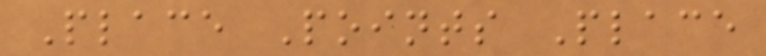Place Points Place
